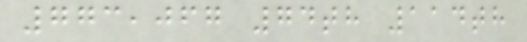773,067 74th 114th
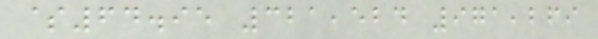$64.95 321,524 971,269
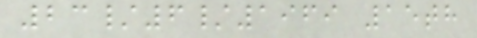23/6/1969 15th
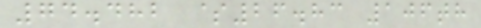74.482 $26.83 106th
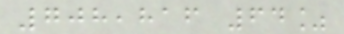708,816 64%
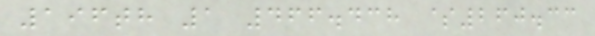196th 1 466.438 $260.33
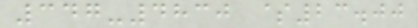347-4830 $23.00
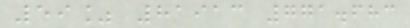59% 81913 771.683
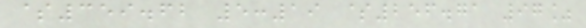$359.62 5:19 $256.71 97%
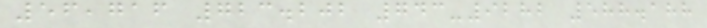56,716 723.202 743-9282 588.188
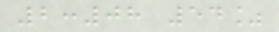2:08 54%
